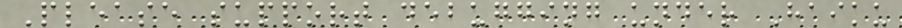Please support debugging under Haiku
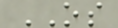OS
